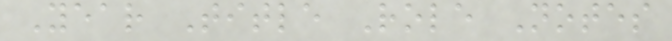Year Title Role Notes
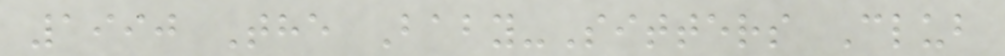1990 The Baby-Sitters Club
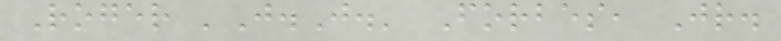Roger 'J.J.' Forbes, Jr.
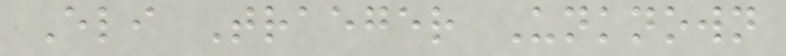Eli Traeger Unknown
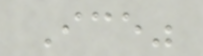Ice"
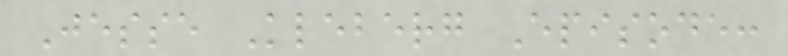Jesse Kleberg Episode:
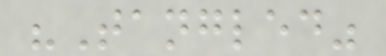"Tangled"
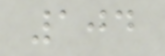104
